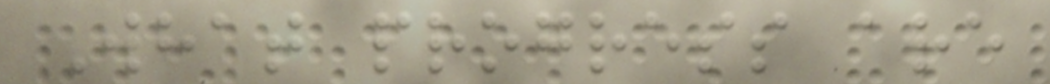What progress are
